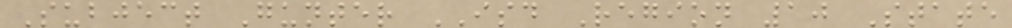Subject Gunter ISD Region 10 State
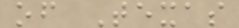of Texas
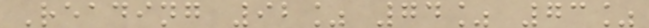Reading 92% 74% 73%
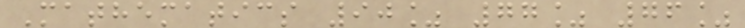Mathematics 90% 77% 76%
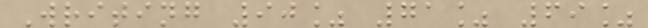Writing 90% 71% 69%
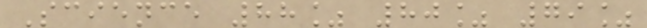Science 88% 80% 79%
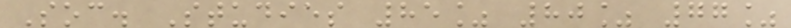Soc. Studies 85% 80% 77%
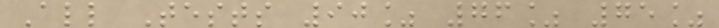All Tests 90% 76% 75%
